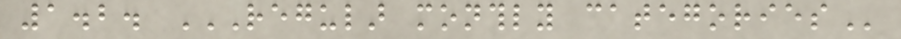1.2. REGULAR MONTHLY CATEGORIES
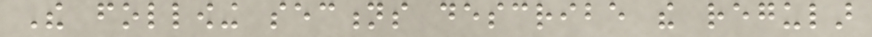The following sections describe the regular
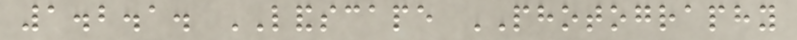1.2.1. LANDSCAPE PHOTOGRAPHY
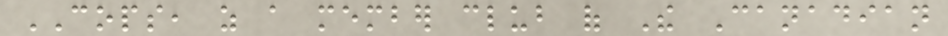COPS, as a member club of The Canadian
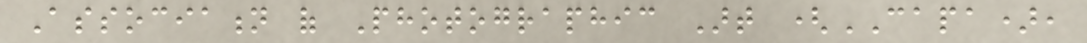Association of Photographic Art (CAPA),
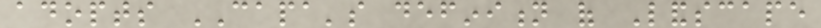adopts CAPA's definition of Landscape
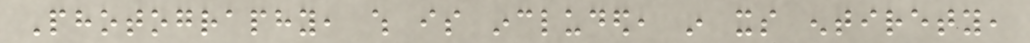Photography, which is included, in its entirety,
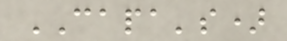CAPA's)
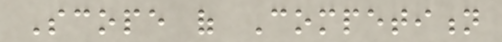Scope of Competition
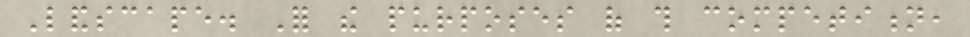Landscape. For the purposes of this competition,
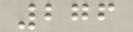276
